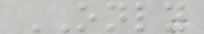ONLY
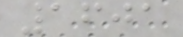1601
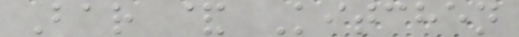Bar & Kitchen
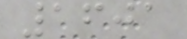1601
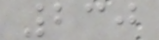230
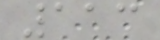113
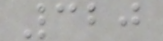320
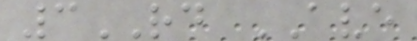3RD AVE
